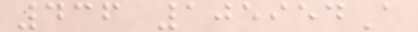436 105954A
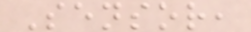Sensor,
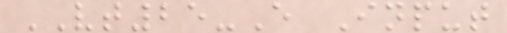VT25-E Input
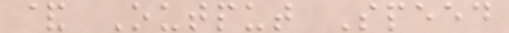& Output Speed
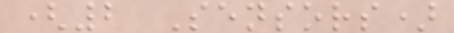(2 Sensors)
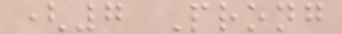(7 Prong
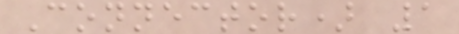Connector) 1
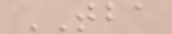TBA
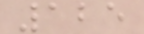125
